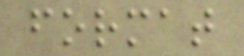format
